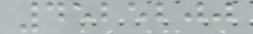4525200
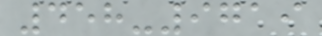458-9719
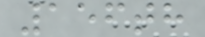156th
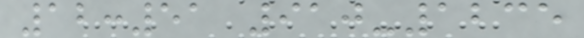12:51 910-1235
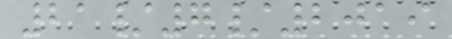21/7/2019
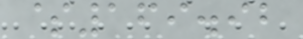$169.92
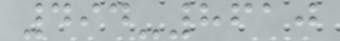494-8610
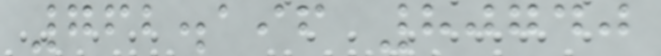762.196 80740
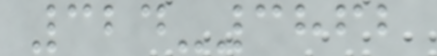324-3862
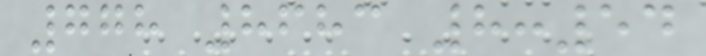778 8683 8:54
